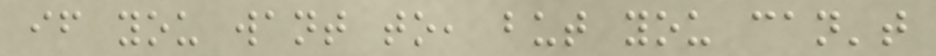if you want to, but you can't
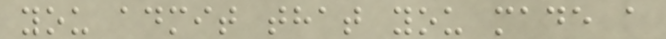you admit that you made a
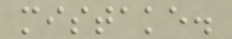mistake.
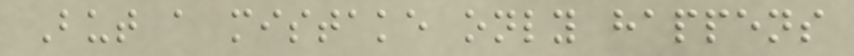But a mistake only happens
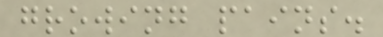growing pains.
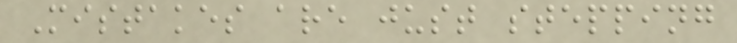Mistakes are just stepping
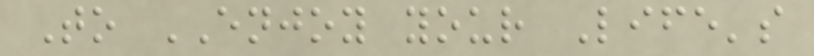To ENJOY your Life's
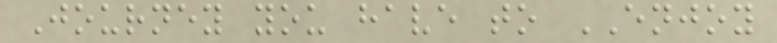Journey you have to ENJOY
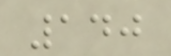140
